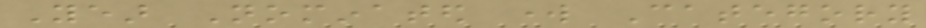Year Nominated work Category
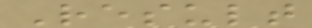Result
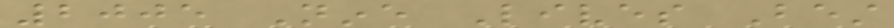2005 Nine Lives Best
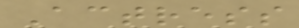Actress
